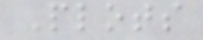Plots
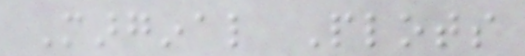Marginal Plots
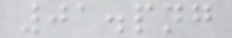01.png
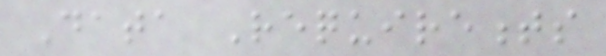Data Requirements
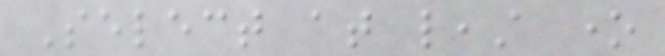Select at least one
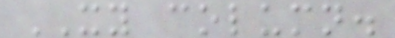XY column.
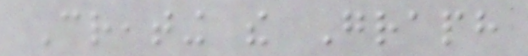Creating the Graph
